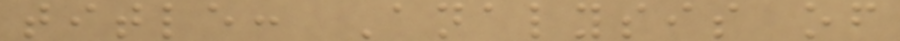title: Analysis of
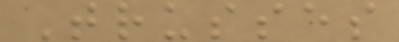Trusses
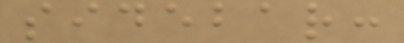sidebar:
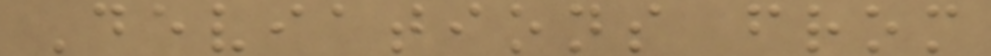Deviations from
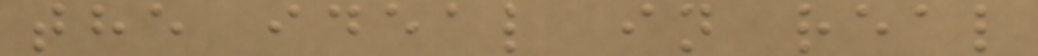the ideal in real
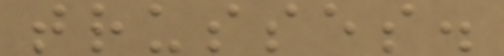trusses.
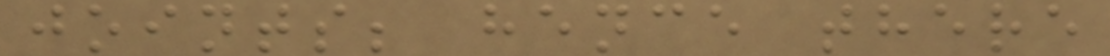joints; hence there
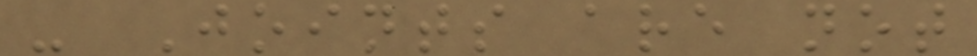- Joints are not
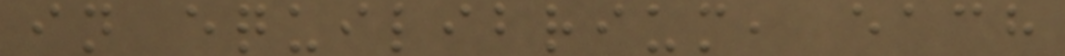in equilibrium, each
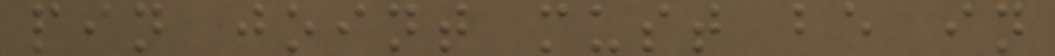pin joint must be in
